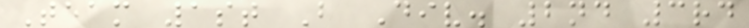Team 1st B Div. 2nd 3rd
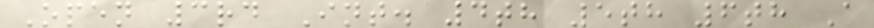Open 3rd Int. 4th 5th 6th A
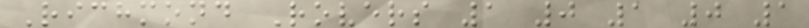Richmond Rovers 1 0 1 0 1
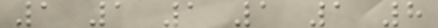1 1 1 1 1 8
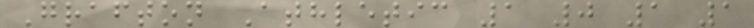Grafton Athletic 1 0 1 1
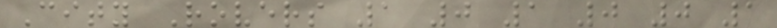City Rovers 1 0 1 0 0 1
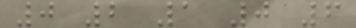0 2 1 0 6
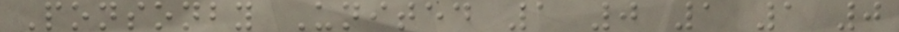Ponsonby United 1 0 1 1 0
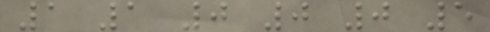1 1 0 0 0 5
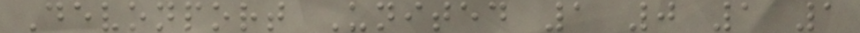Devonport United 1 0 1 1
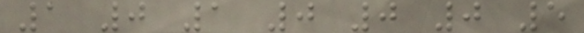1 0 1 0 0 0 5
